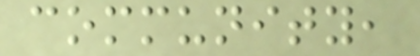community,
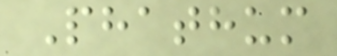Phathum
